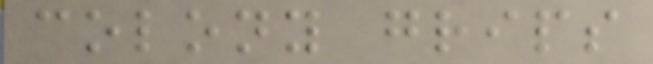colony grips
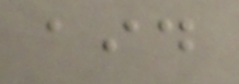aid
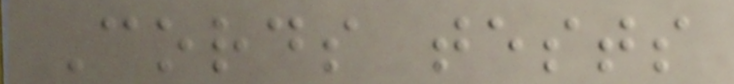Cords tests
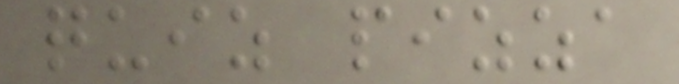quiz pizza
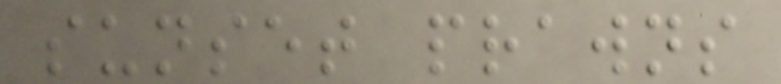sunset prawns
